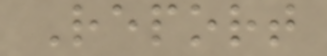Report
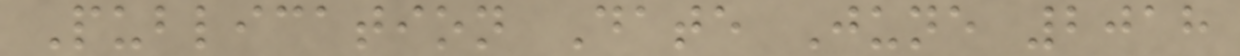Publication Date June 2018
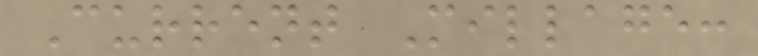Current Millage:
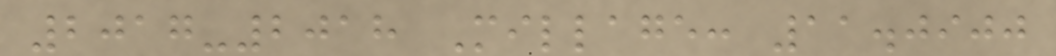2017-2018 Millage: 11.0900
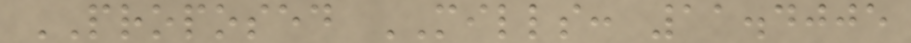PROPOSED MILLS: 11.4005
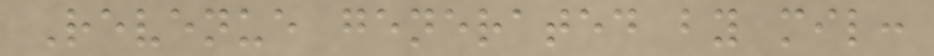Revenue generated by mil:
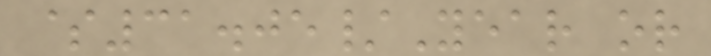$31.05/Year or
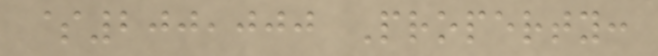$200,000 Property:
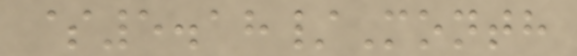$5.18/Month
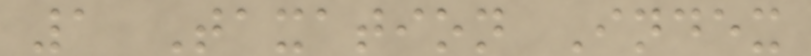1 Taxation Index
